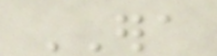ERA
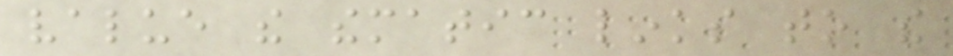value the thematic links to the
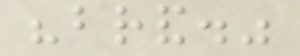"brand."
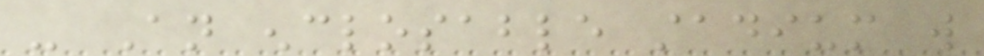- An enclosable stadium will
